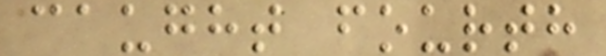caught fourth
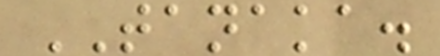TANAKA.
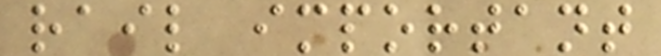rail important
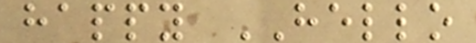happy HELLO
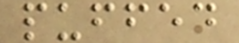puffed
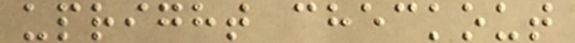upright checkout
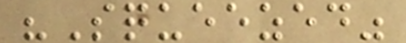"Squeezed"
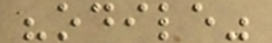"odile"
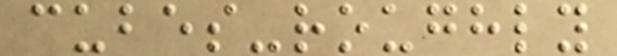cubes-roughly
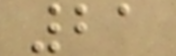21
